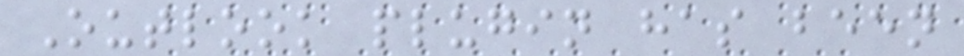Outlook plugin has been
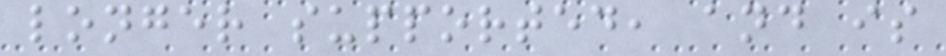longer supported, and is
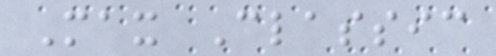Max Classic
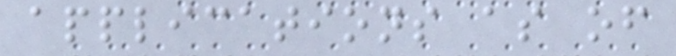applications as of
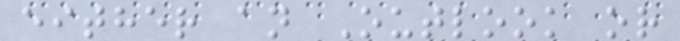either an Outlook or
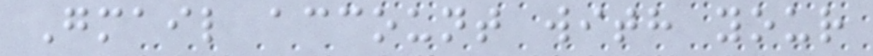Gmail account with your
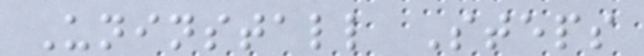Uninstall Steps
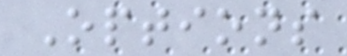Options
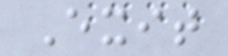Exit
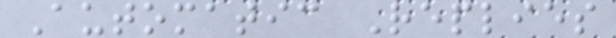Automatic Replies
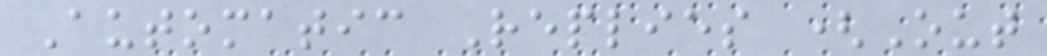Automatic Replies (Out
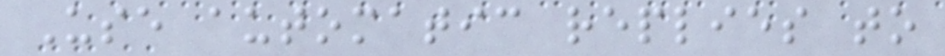Use automatic replies to
